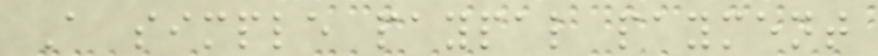A simple paypal payment
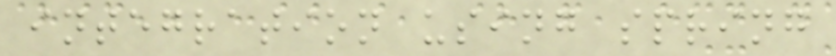integration using spring
